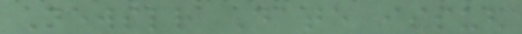Newsletter Date issued
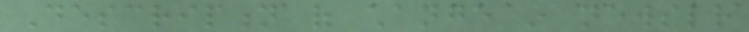Description of change in newsletter
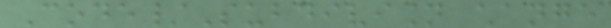Code/Subdivision change
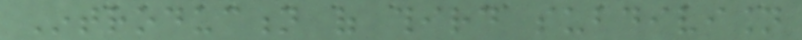Introduction of third subdivision
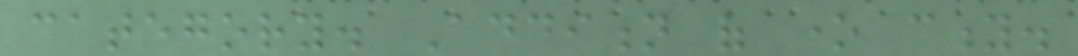category. Addition of one city.
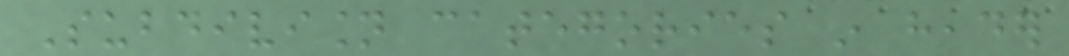Subdivision categories in header
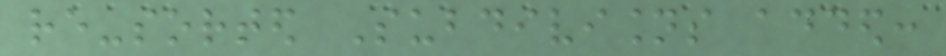re-sorted Subdivisions added:
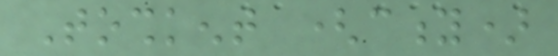Toshkent (city)
